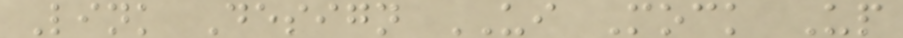Link Design UI Mock Up
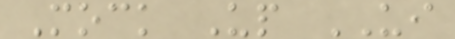Mock Up UI
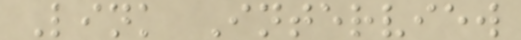Link Interview
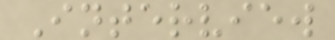Interview
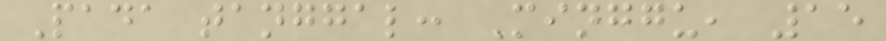Pada tanggal: Minggu, 15
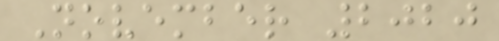November 2020
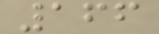166
